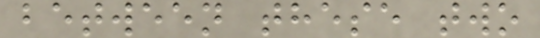between these two
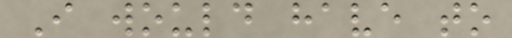I would have to
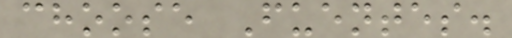choose Fuentes.
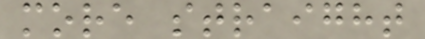more straight
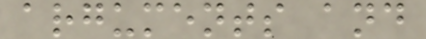arguments and
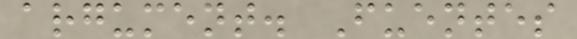argument. Fuentes
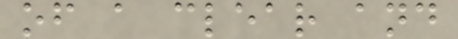of a clear and
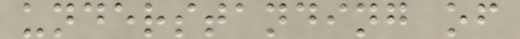understanding of
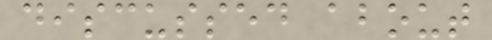discussed about
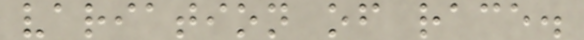variation of race.
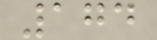174
